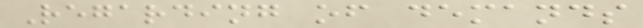Regarding of demands
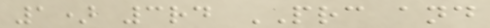1) 3rd PRC and
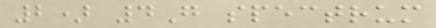2) 4G spectrum
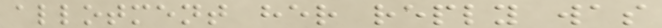allotment her reply was
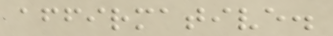affirmative.
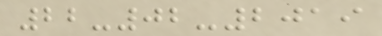22-02-2019
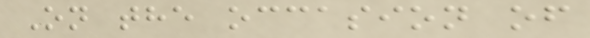On the occasion of
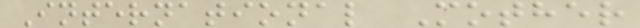International Mother
